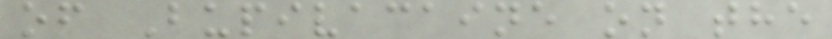of Bupivacaine on the
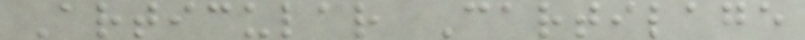Articular Cartilage
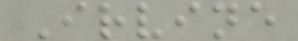Irvine
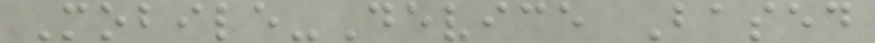Mobile-Device Based
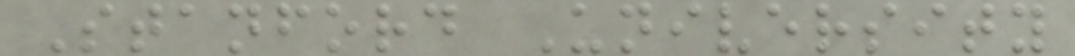Stanford University
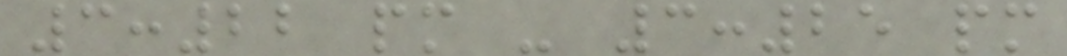3:22 pm - 3:25 pm
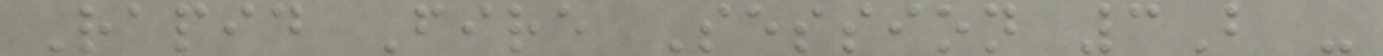Rapid Fire Session 3B -
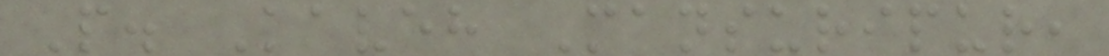P. Kaveh Mansuripur,
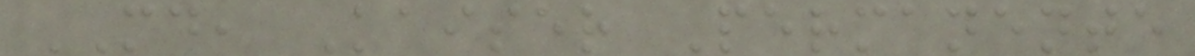MD, Kaiser Permanente
